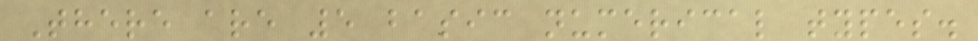There are 5 basic numerical types.
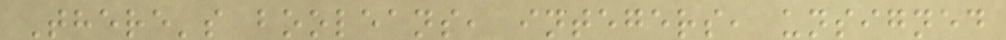There's booleans, integers, unsigned
